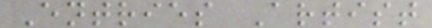Entries Artist
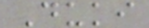Duki
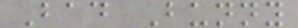Bad Bunny
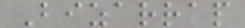Bizarrap
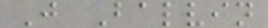J Balvin
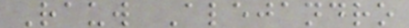Rauw Alejandro
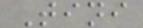Tini
